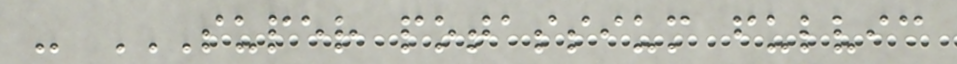- SUPER POTASSIUM FULVIC
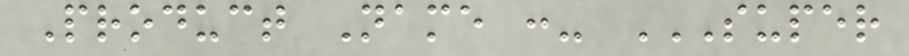Product Name :- SUPER
